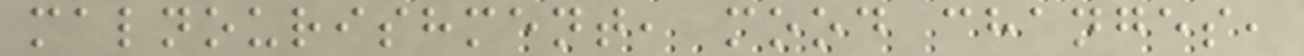malnourishment, mood changes,
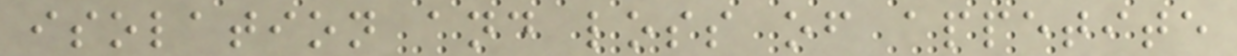isolation and loss of appetite
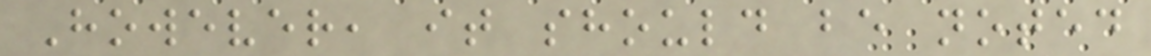However, it should be noted
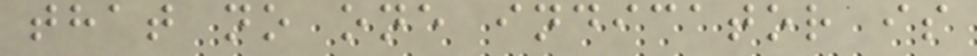that no one indicator is
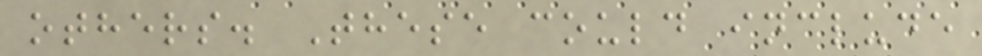others. These could include
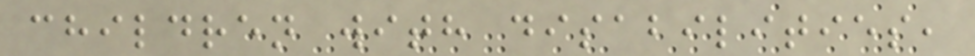children with disabilities,
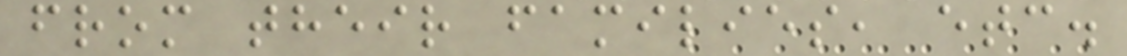from their families, etc.
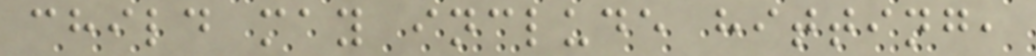child may include hitting,
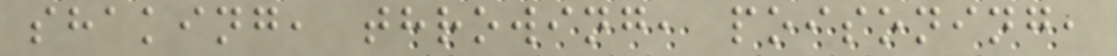shaking, throwing, poisoning,
